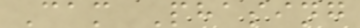Cam Phasing
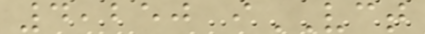4,250 iVCT
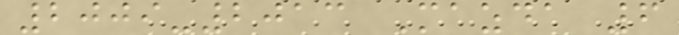2009-2013 Mazda 6
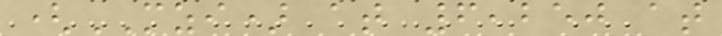(MZI) at 6,250 at
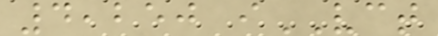4,250 iVCT
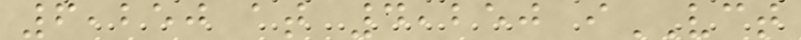6,250 at 4,250 iVCT
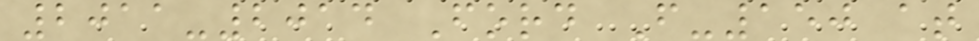2011-2014 Ford F-150 at
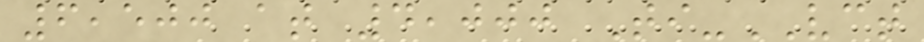6,500 at 4,000 Ti-VCT
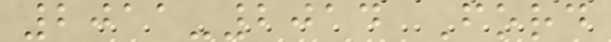2011-2014 Ford
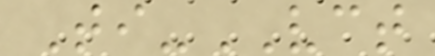Ti-VCT
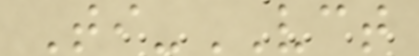Ti-VCT
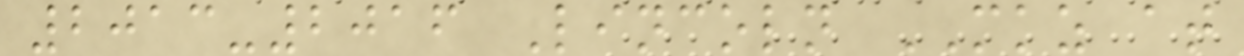2013-2016 Lincoln MKZ at
